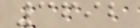3692
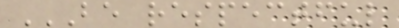BE RESPECTFUL
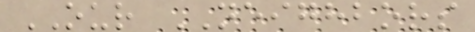OUR NEIGHBORS
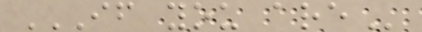IF YOU ARE
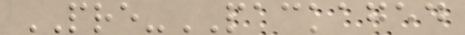PRE-PACKAGED
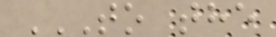TO THE
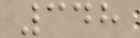348
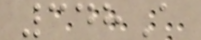348A
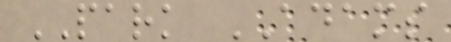PARK ADAMS
